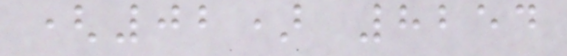(02) 8254
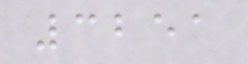3251
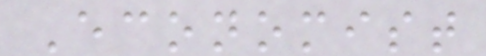Economist
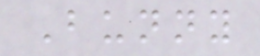Bunny
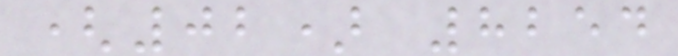(02) 8254
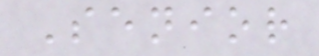Senior
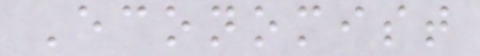Economist
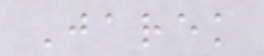Jarek
